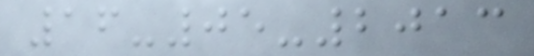16-05-2013
